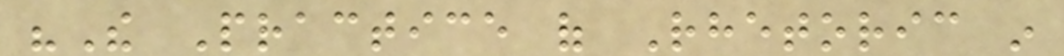"The Practice of Rhetoric in
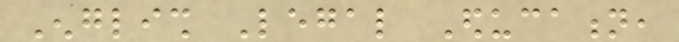English Legal Education,
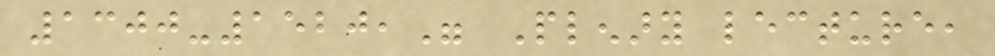1300-1520," Plenary lecture,
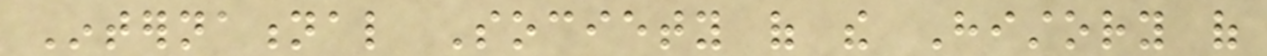International Society of the History of
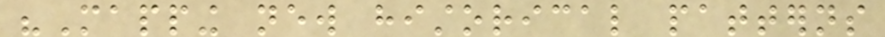"Mapping new historical patterns
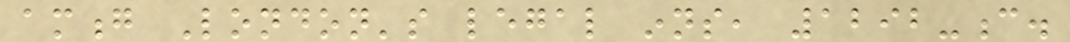among London's legal inns, 1292-c.
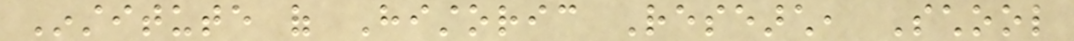Institute of Historic Research, School
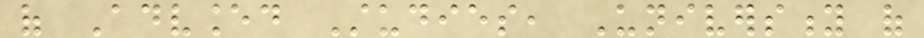of Advanced Studies, University of
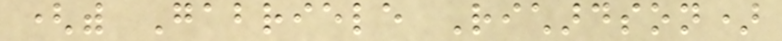(with Gabriele Richardson)
